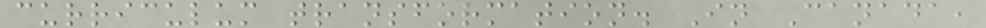curriculum transformation. In Canada,
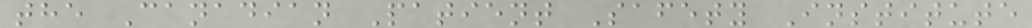the Canadian Patient Safety Institute
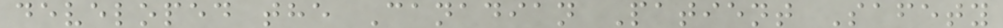developed the Canadian Patient Safety
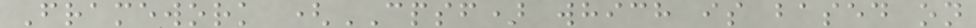Framework (CPSF) which is based on
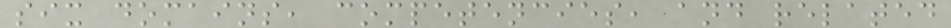six domains, competencies, and related
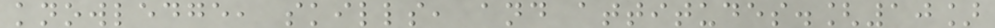knowledge, skills, and attitudes.[10]
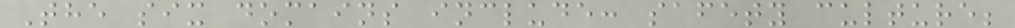The six domains include: safety culture;
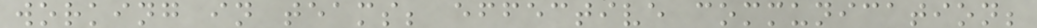working in teams; effective communication;
